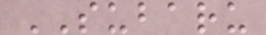SUBARU
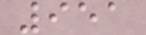951
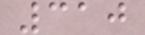310
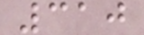310
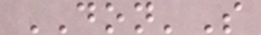DON'S
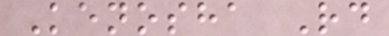Kenosha Rd
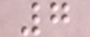7
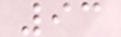93
